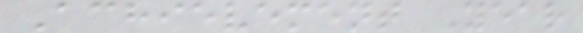Achievement Year
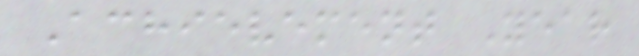Achievement Year
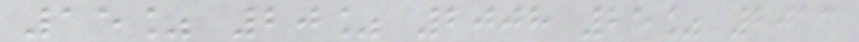15% 20% 2008 25% 2013
